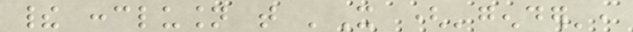their conclusion that 'It ('gender',
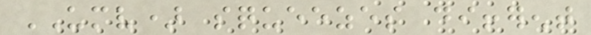UMV) squeezes different
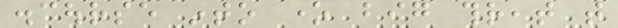discourse into one big threat that
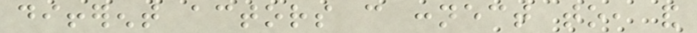different actors can connect to, and
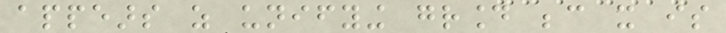appears as unifying ground because it is
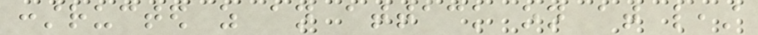constructed as an attack on at least
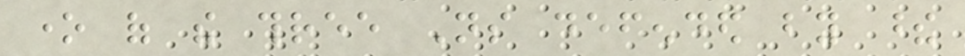one of the three Ns defended by these
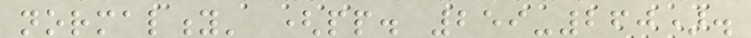normality' (pp. 259-260).
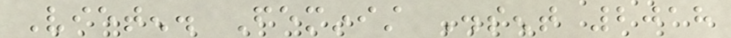Vieten. Feminist Dissent 2018
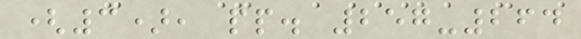(3), pp. 257-264
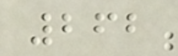262
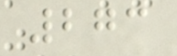273
